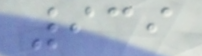939
